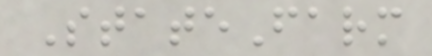StateFarm
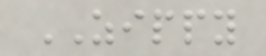ZIPPY
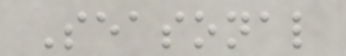Seasonal
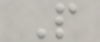P
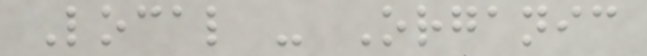Local - Organic
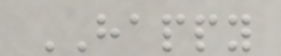HAPPY
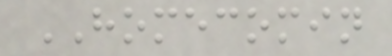HOMECOMIN
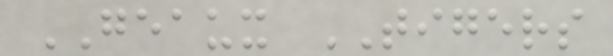GEAUX TIGERS
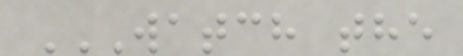WATCH THE
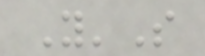Y'S
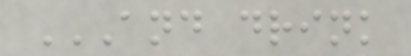AND DRINK
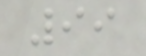99
